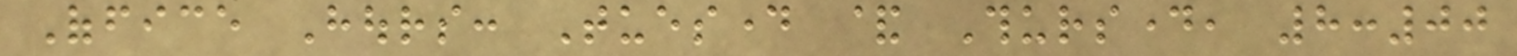Office Hours: Tuesday & Thursday, 8:00
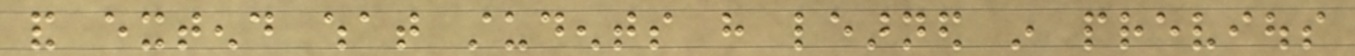and extend what students have learned in previous
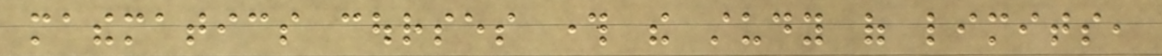mathematics courses through the study of limits,
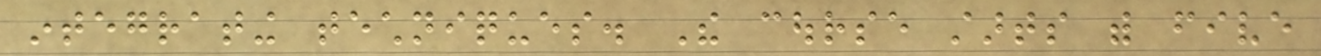integrating techniques. The course starts with five
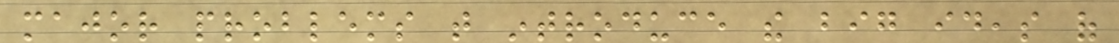major problems that introduce the big ideas of
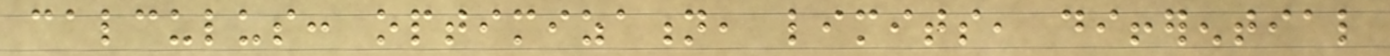calculus: optimization, limits, differential
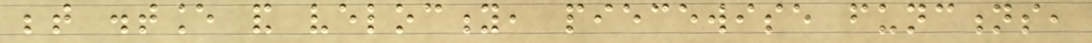between distance and velocity, piecewise functions,
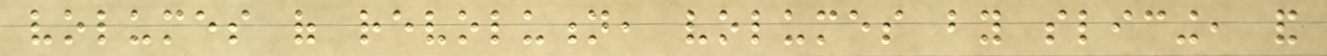volumes of revolution, volumes by slicing, and
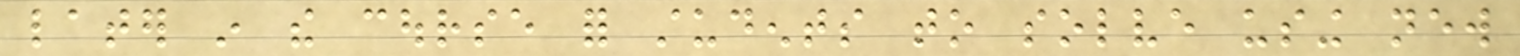later in the course for students to solve using new
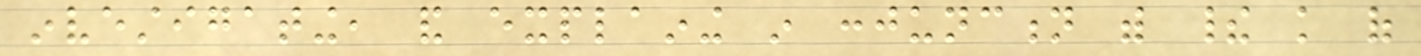investigating, and explaining in conjunction with their knowledge of
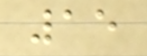15
